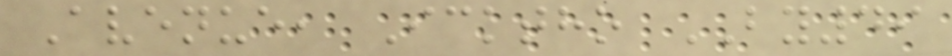Avenue, Icktho BY49
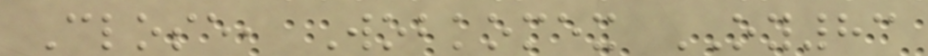Close, Wobkomex OY83
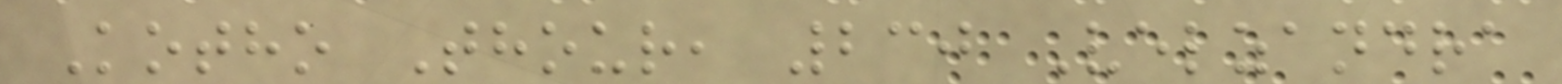Kotho Thour, 230 Velzandra
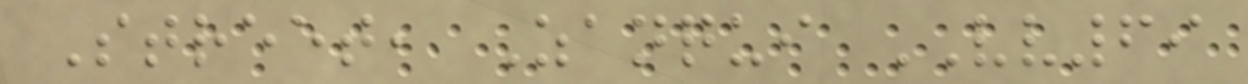Street, Zanqui VV69
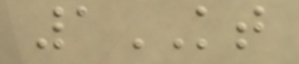1KT
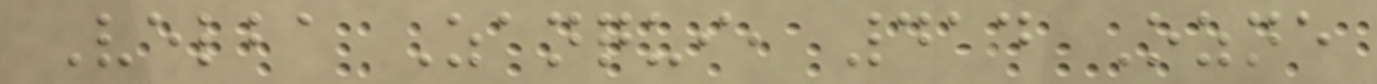Velba Zanqui, 414 Ozne
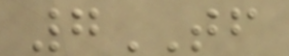7TF
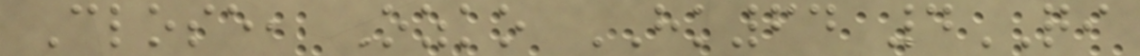Close, Ozko HK64 4QI
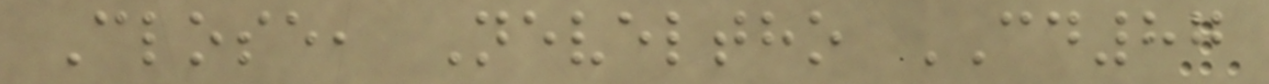Close, Neveltho CD87
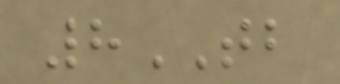8TB
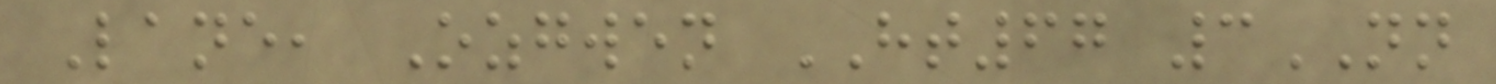Lane, Ozgwen HT67 3NN
